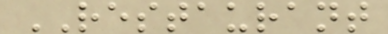RESTAURANT
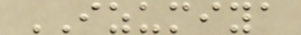IZUMIYA
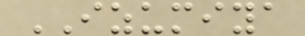IZUMIYA
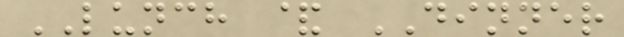LUNCH & DINNER
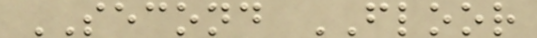SECOND FLOOR
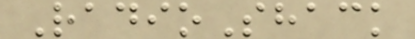RadioShack
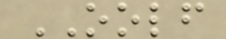OOLF
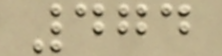474
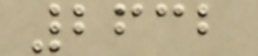2632
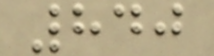840
